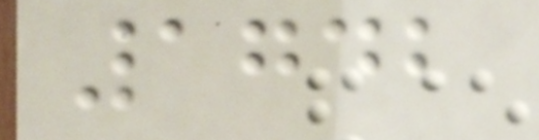1742
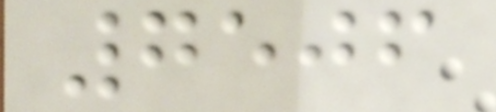7506
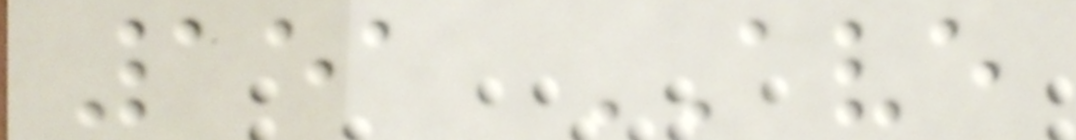151 AVE
